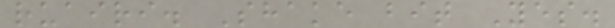ruairi. Shake bit Yes.
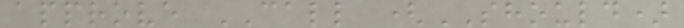approve CALL (SHOULD)
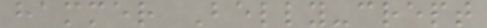hammer Belly-crept
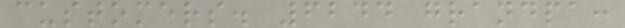customers. 6244 grandpa:
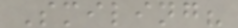Smiling?
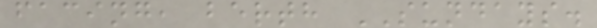facing, berth SUNDAYS.
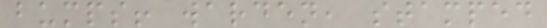bumps! warden, stamped
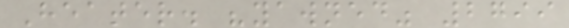Heater. "yawned" 2799
